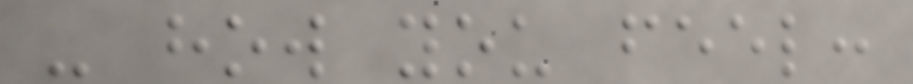- how you feel:
